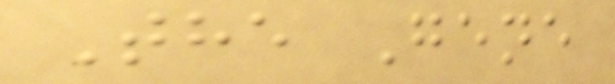The Gene
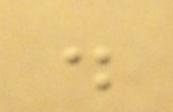.
